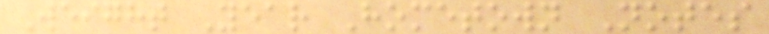Weight Year Hometown Notes
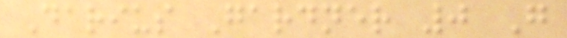Darius Gardner 0 G
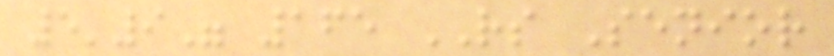5'9" 165 RS Senior
